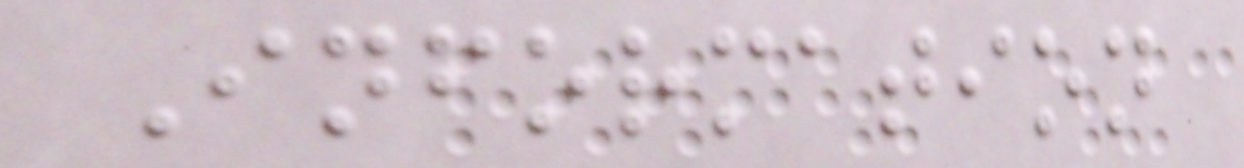Information
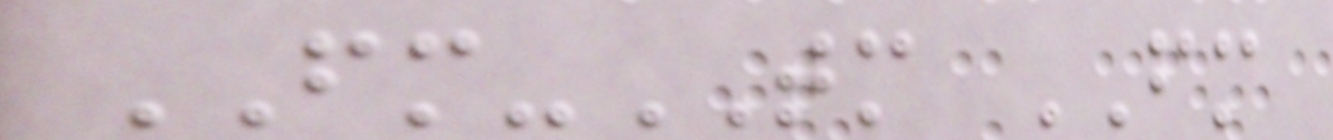FM-TM FM
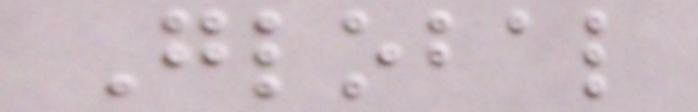Global
